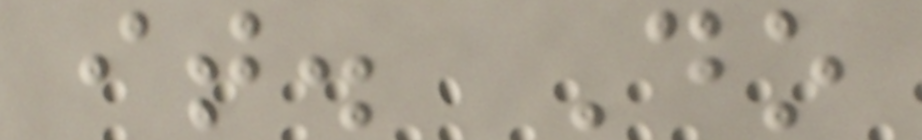it. Do
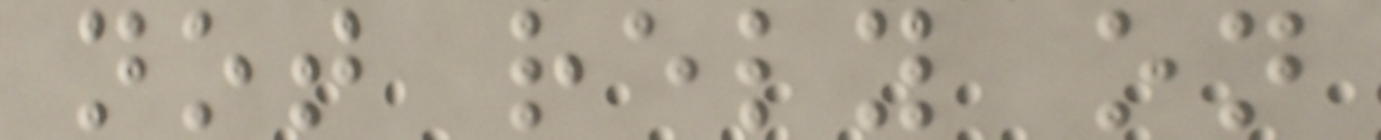not rely on
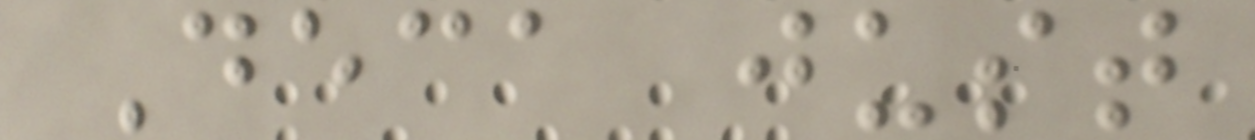Deca just
